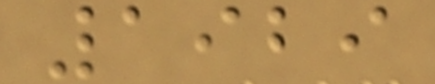1929
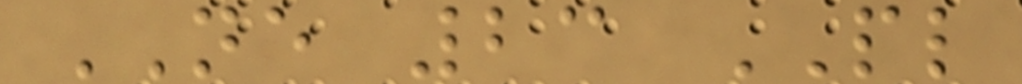NE 23 PL
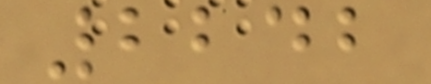2242
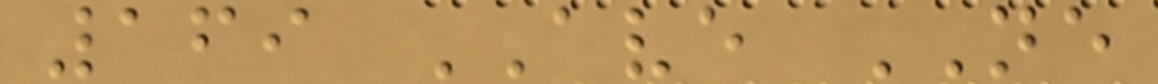169 AVE NE
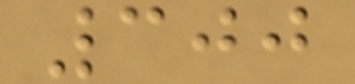300
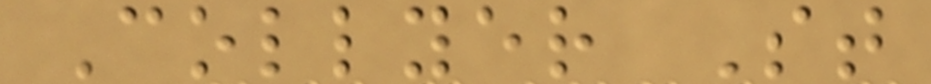Collyer St
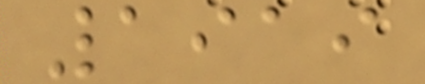1919
